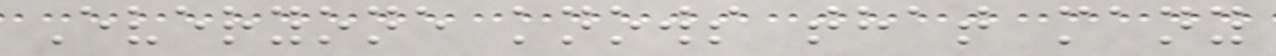Everyone knows that many
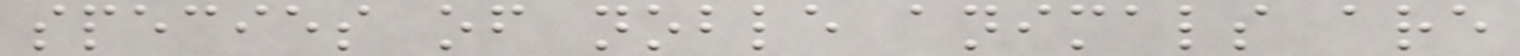species of noble animals are
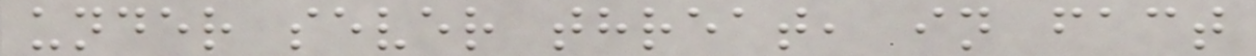under sever threat, in fact
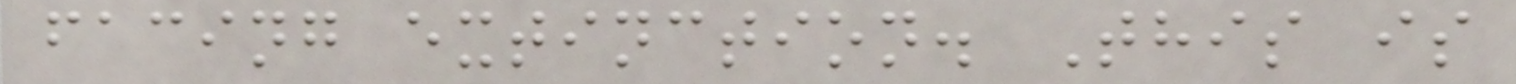facing extinction. This is
